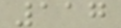117
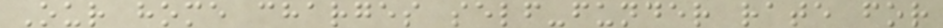Our home charges self-funder rate for
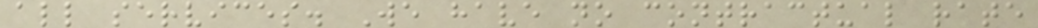all services. We have no contractual rate
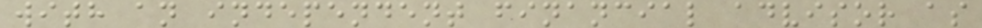with an independent financial advisor as
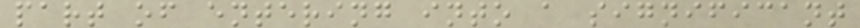part of entering into a significant
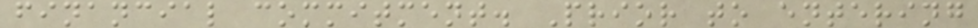financial commitment. Prior to entering
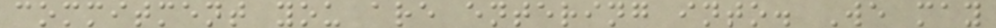commitment you are entering into. We may
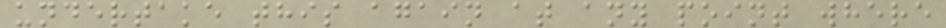undertake this again at any point where
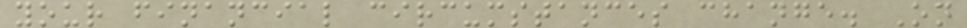your financial circumstances change. On
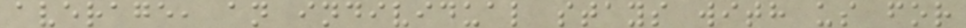average, an individual stays with us for
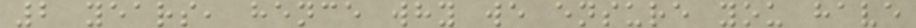2 years, hence why we ensure you have
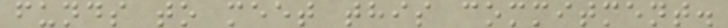funds to meet this commitment.
